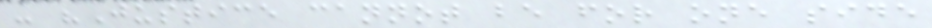- "Justice cannot be for one side
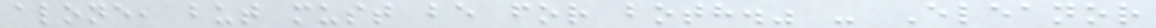alone, but must be for both." - Eleanor
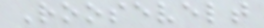Roosevelt
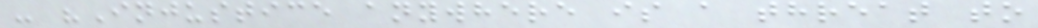- "Injustice anywhere is a threat to
